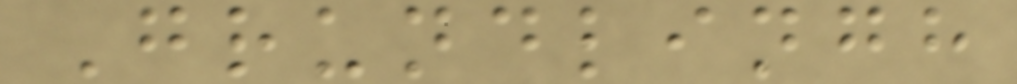Grundlingh
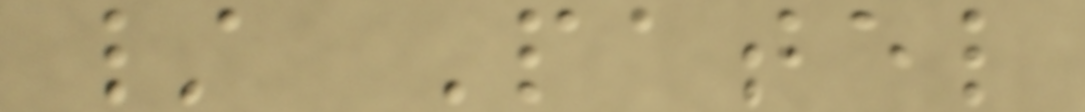/ Patel
